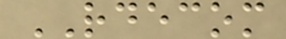RDECOM
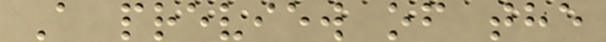A preview of the
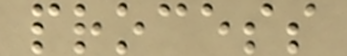process
